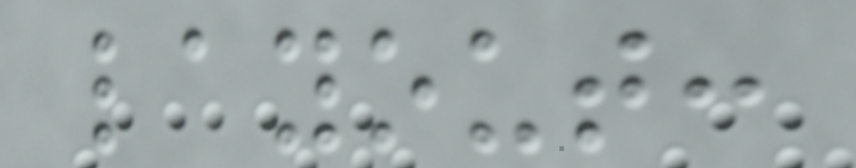layout:
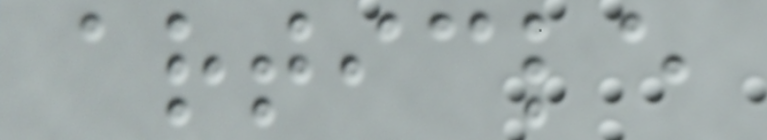article
